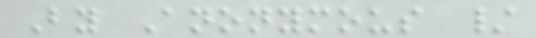By Anonymous /
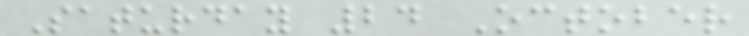Saturday 24 October
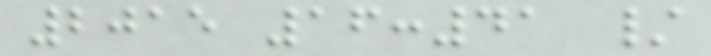2015 16:41 /
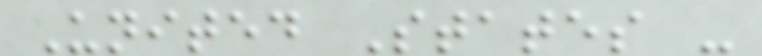United States -
